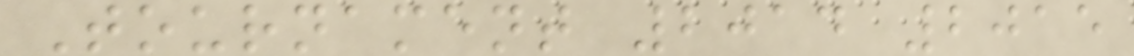Tournament 2014 2015
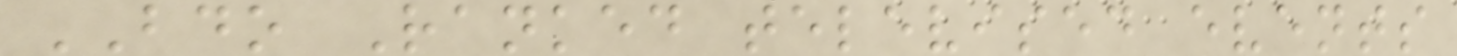BDO Ranked televised events
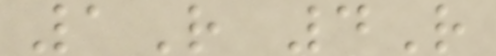1R 4R
